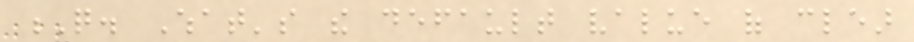Q. What's the default value of clear
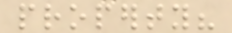property?
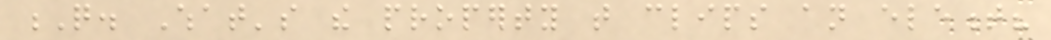Q. What's the property that clips an element?
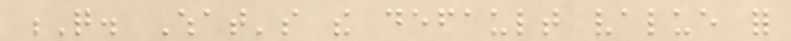Q. What's the default value for
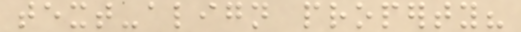text-align property?
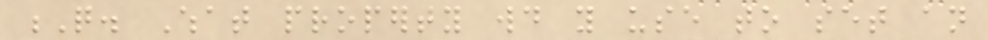Q. What property would you use to set an
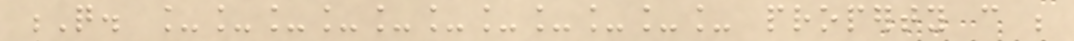Q. ___________ property can be
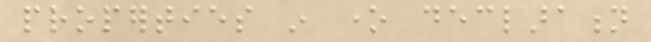properties in one declaration
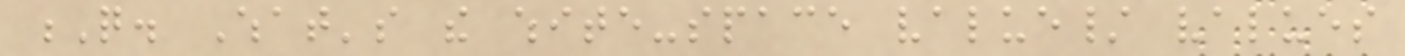Q. What's the white-space value/ values
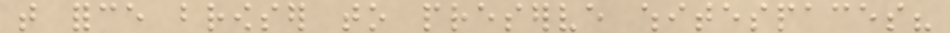that force browser to preserve whitespaces?
